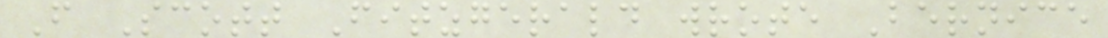F Scott Fitzgerald wrote Bernice
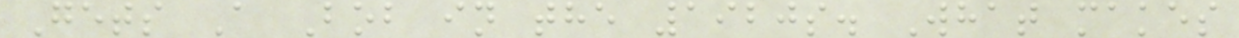Gets A Bob in the 1920s. What makes
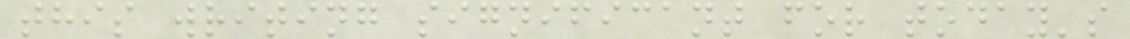this writing significant for today's
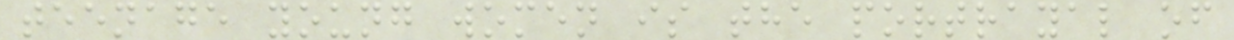teenage young women is the portrayal of
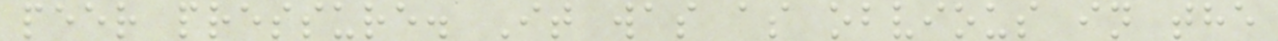peer pressure. It was as obvious in the
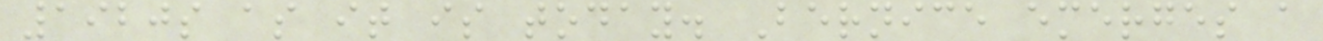1920s as it is today. Bernice emerges a
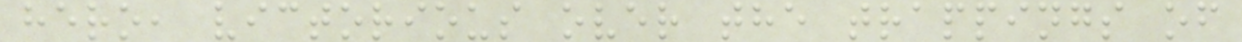hero, victorious over the trappings of
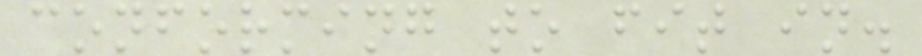conforming to fit in.
